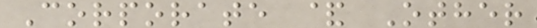Corporate & Other
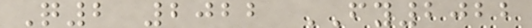Q2 2022 FY2022
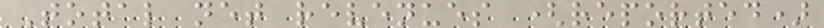Total net revenues (reported)
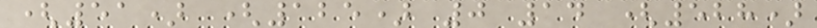(51) (125) 0 14 (528)
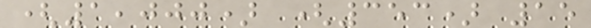(1,000) (353) 15
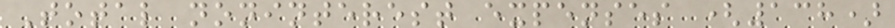Total noninterest expenses (138)
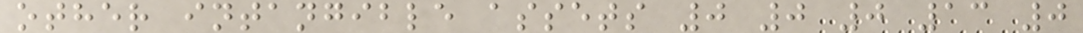other intangible assets 0 0 0 13 0
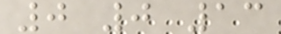0 0 13
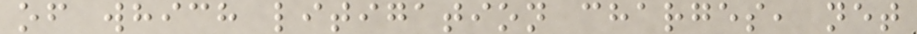of which litigation charges, net
